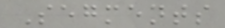Segments
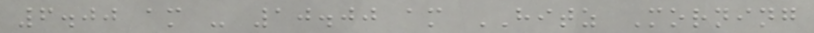6.00 am - 10.00 am HITZ Morning
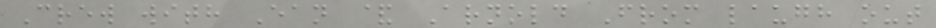Crew with Ean & Arnold From laugh out
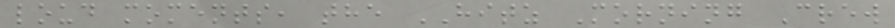loud moments, the HITZ Morning Crew
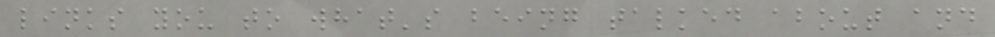links you to what's being talked about and
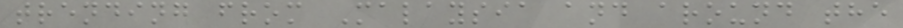trending from Malaysia and around the
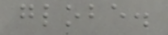globe.
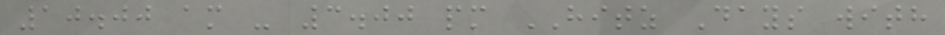10.00 am - 3.00 pm HITZ Days with
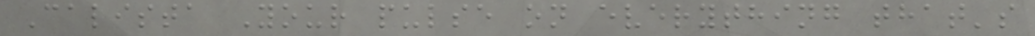Calista Your pulse on everything that's
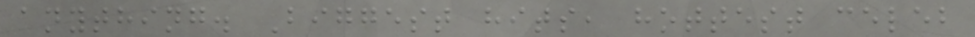anything. Biggest hits, hottest celeb
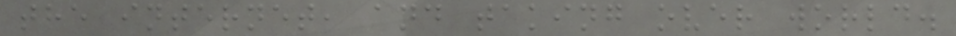the internet, and taking over world.
